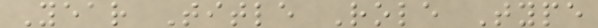Year Title Role Type
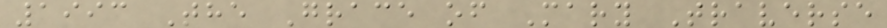1993 The Grace of Mary Traverse
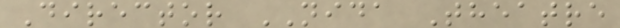Director NIDA Theatre
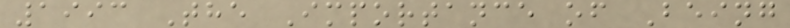1993 The Importance of Being
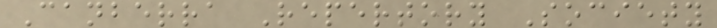Canberra Repertory Society
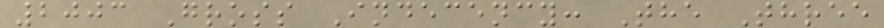2003 Gross Indecency: The Three
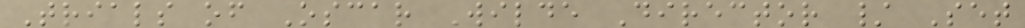Trials of Oscar Wilde Director / Set
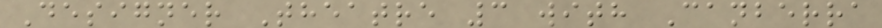Designer Theatre 3 with Canberra
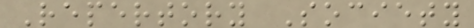Repertory Society
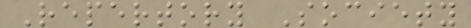Repertory Society
